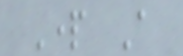Part A
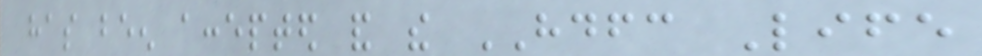has been accepted and the HDFC Life
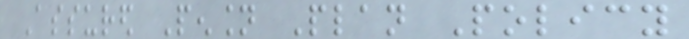Assured Pension Plan Policy
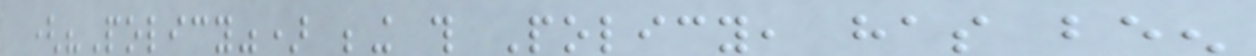("Policy") being this Policy, has been
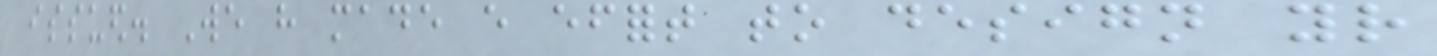issued. We have made every effort to design your
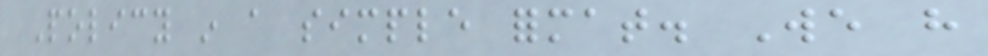Policy in a simple format. We have
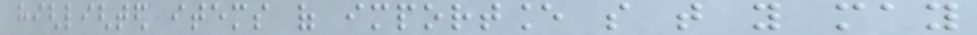highlighted items of importance so that you may
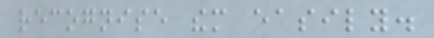recognise them easily.
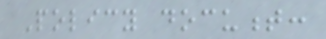Policy document:
